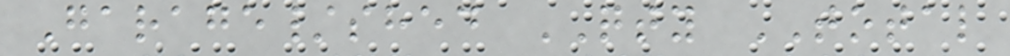Garage/shed QTY TOTAL
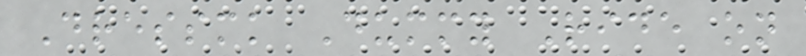Dressmk Dummy Ride on
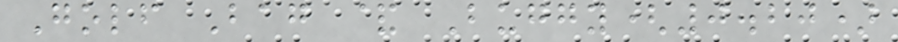Golf Bag & Buggy(0.20)
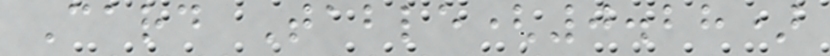Card Table(0.28)
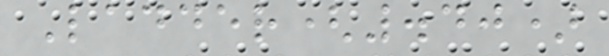Ladder(.40)
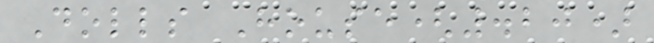Dolls House(.20)
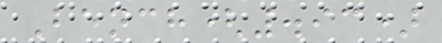Bench(.93)
